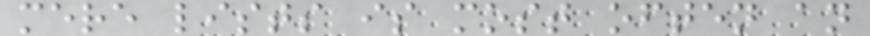mere lists is most often an
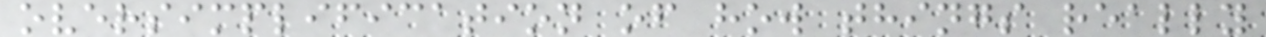oversimplification of how things really
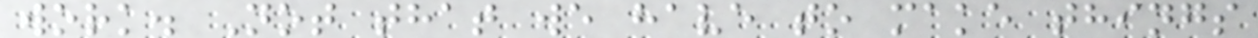work. Not that we have to make things
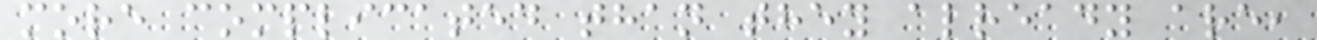more complicated than they already are,
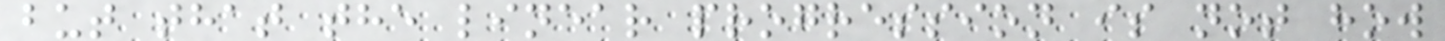but that the linear progression is not how
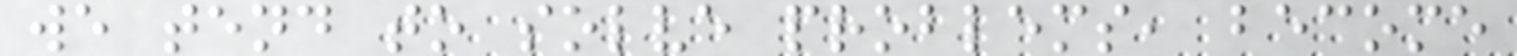we tend to solve problems, become
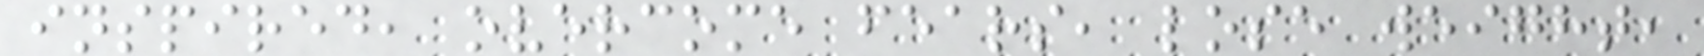inspired, overcome fears, lose weight,
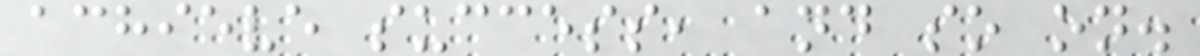achieve success, and so on.
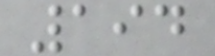194
